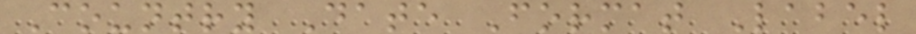Country Date Format Label
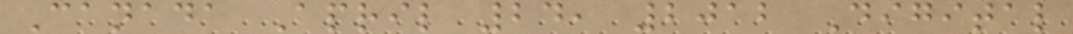Canada April 24, 2012 Digital
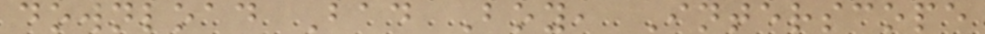download Bad Boy, Interscope
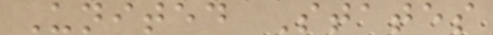United States
